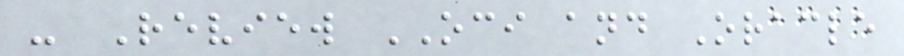- Review OCI and Oracle
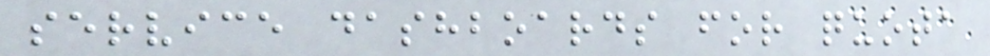service dashboards for quota
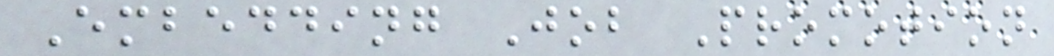Embedding Job Promotion
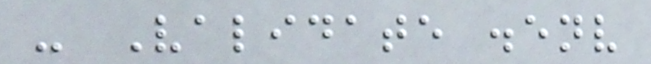- Validate .env
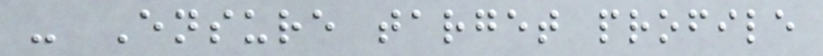- Ensure target profile
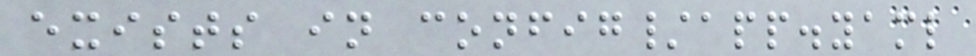exists in config/app.yaml
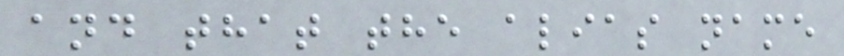and that the alias name
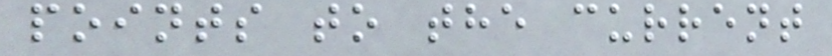points to the current
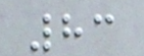83
